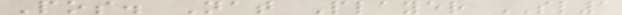Pos. Nat Player SL1
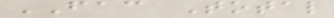FAC Total
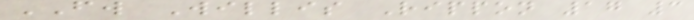FW Willis Rippon 17 3
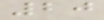20
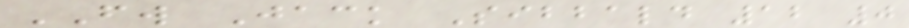FW Jack Sibbald 12 0
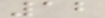12
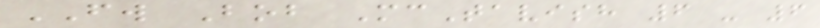FW Bob McTavish 6 - 6
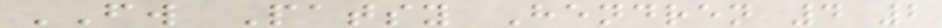FW Patsy Hendren 4 2
